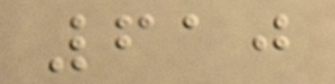610
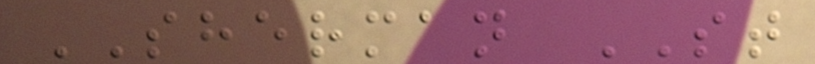SHERMAN ST
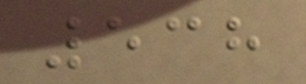538
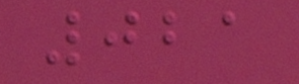021
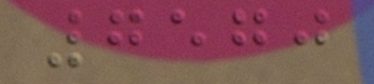7570
